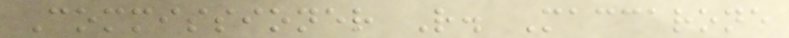Commissioner R. Maccarone
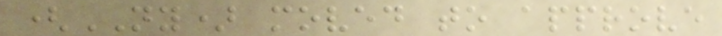(NY) moved to approve
